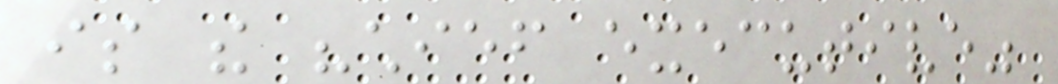is the "chief executive"
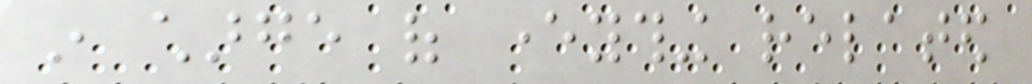in charge of everything related
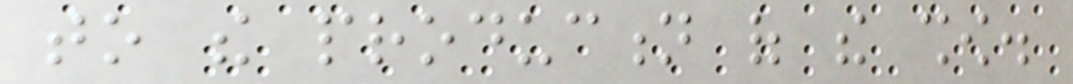to the production of the show.
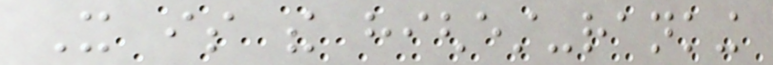It is the highest-ranking
